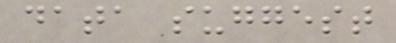data suggest
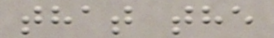that the
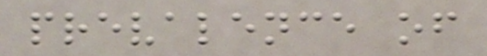prevalence of
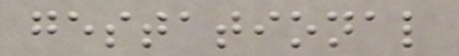gestational
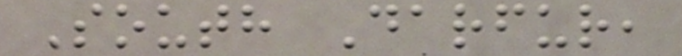South Darfur,
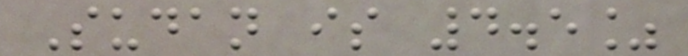Sudan is 4.5%
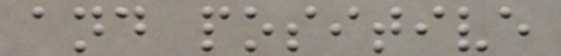and positive
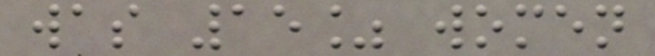was 15% women
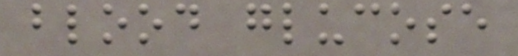blood glucose
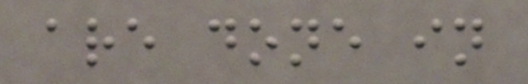are done in
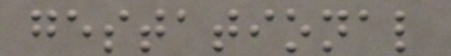gestational
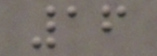16
